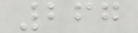267
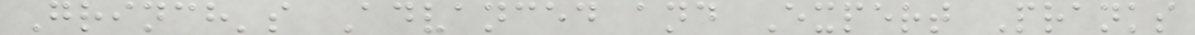Grinch's Advanced and Expert Pranks
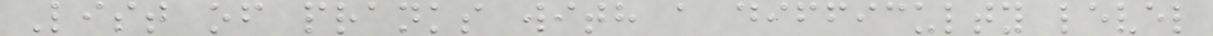List of pranks with a difficulty level
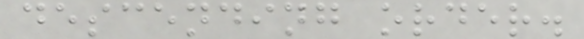descending order.
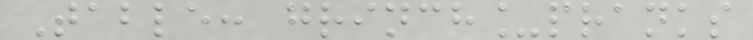Table: grinch_pranks
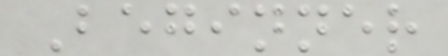Beginner
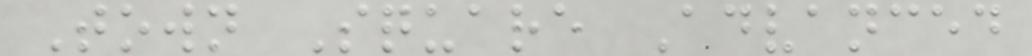Town Square Advanced
